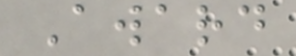Award
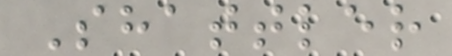Shattler
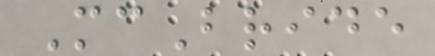McBride
